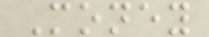Money
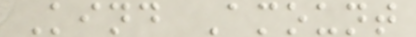Kind Amount
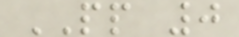PP 0
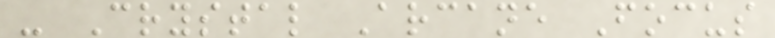- Crystal Arcane Focus
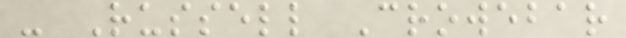- Russell Crowebar
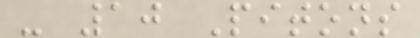- 10 Pitons
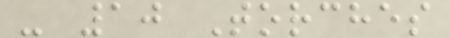- 10 Torches
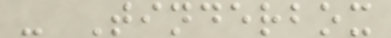- Tinderbox
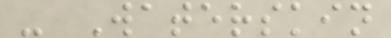- Waterskin
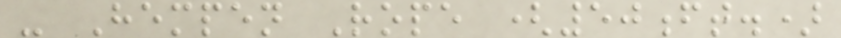- Hempen Rope (50ft.)
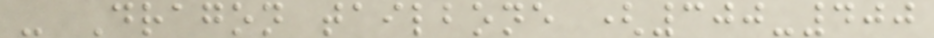- Dragon tailbone (300-400
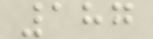187
